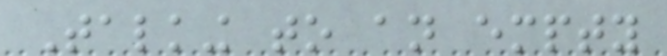Talking to an empty
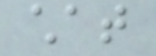chat
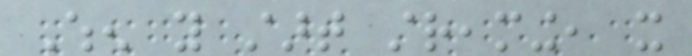When you start streaming, it
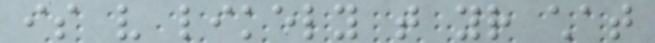is very likely that your chat
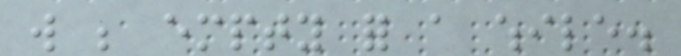will be empty for a while.
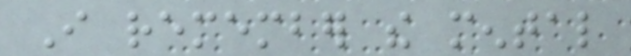I remember the mental
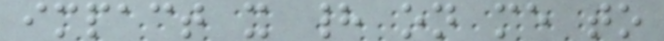impact it had on me to
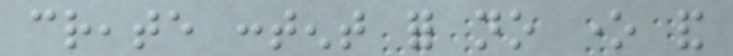create content for no one and
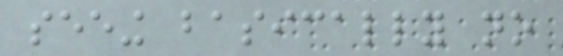seeing basically no
